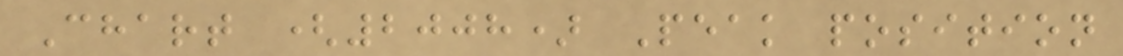Chart (2008) Peak position
